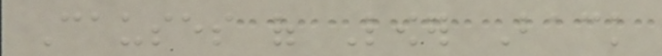Causes of Lower Back
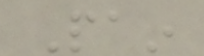Pain
